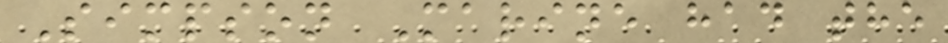Simpson Marine had the
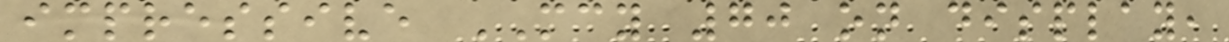impressive MCY 70 on display,
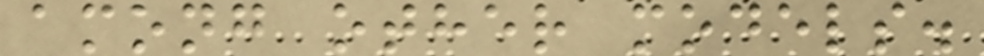among other models.
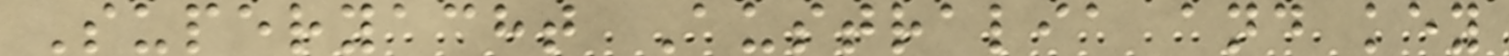Superyacht Australia and key
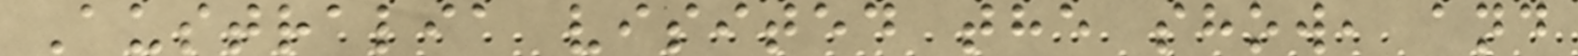Australia visited the show, and
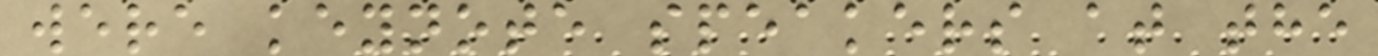were keynote speakers at the
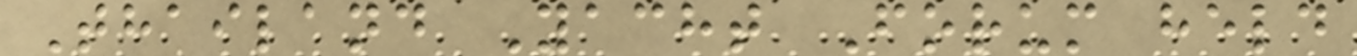Thailand Yacht Forum held
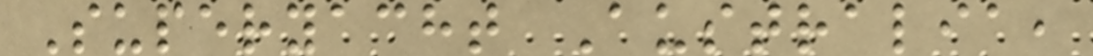Superyacht Australia,
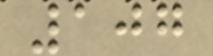107
